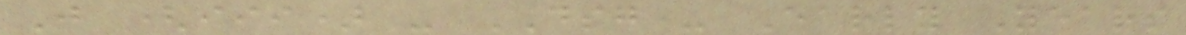J (iii) - DSG - Early Years
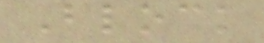Block
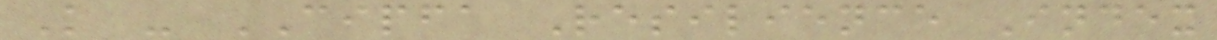K - CIPFA Resilience Index
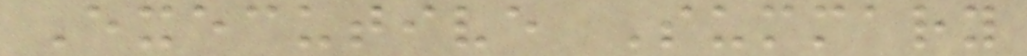Executive Summary
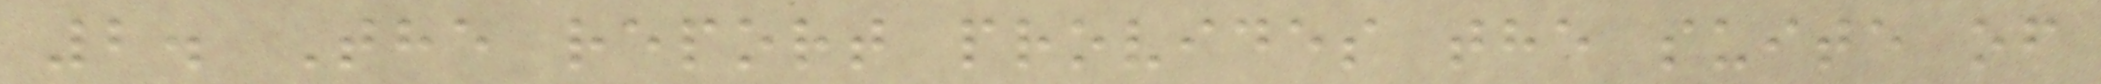2. The report provides the suite of
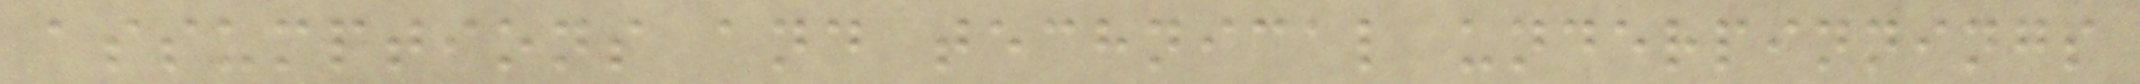assumptions and technical underpinnings
